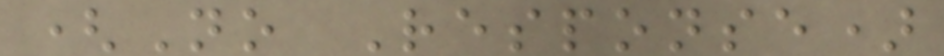(No Response)
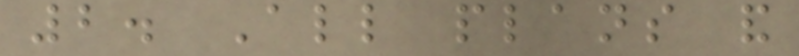2. All plans and
